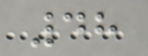48
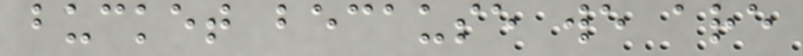bucket because we are
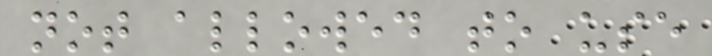not allowed to use
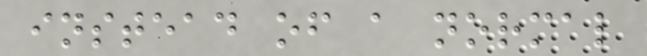instead of a normal
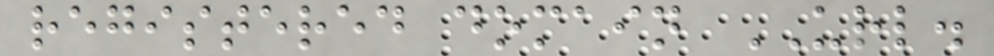registered domain URL.
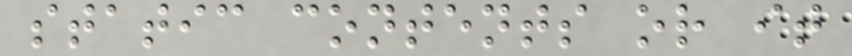static contents or it
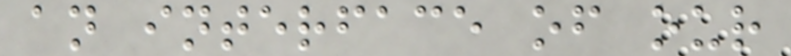an interface of our
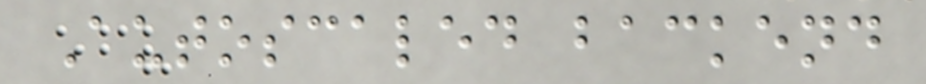Autoscaled backend
